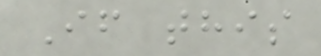If this
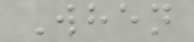When
